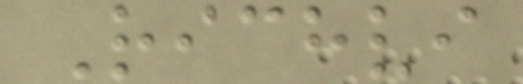Richvi
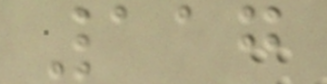117
